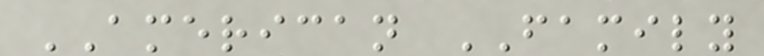AMERICAN FAMILY
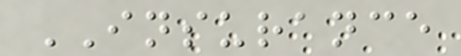INSURANCE
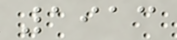1913
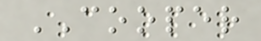COOPER
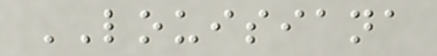LOUISIANA
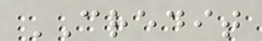CREDIT
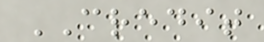CREDIT
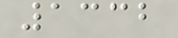1332
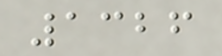1326
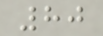80
